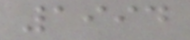1994
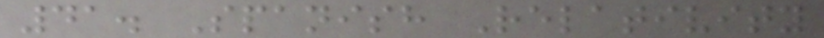41. Spanish Relativity
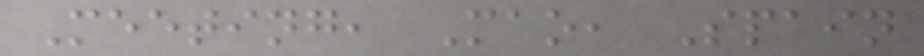Meeting, Mao, Spain
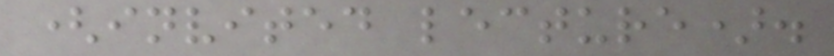(invited lecture).
